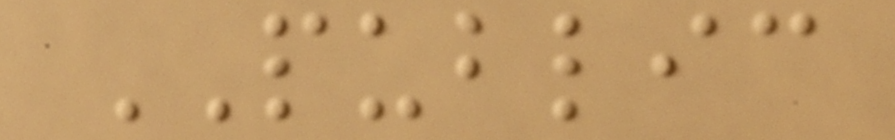PUBLIC
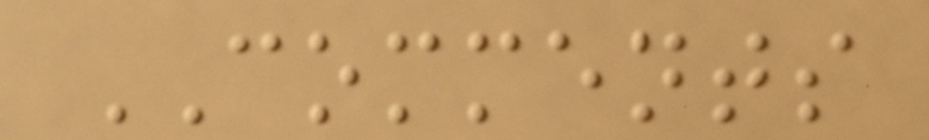COMMENTS
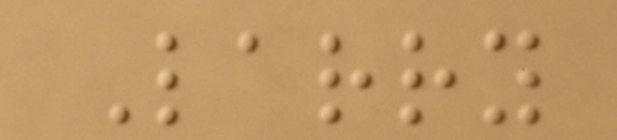Larry
